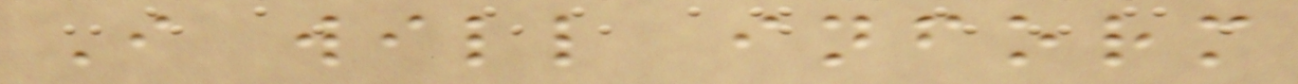I will inform
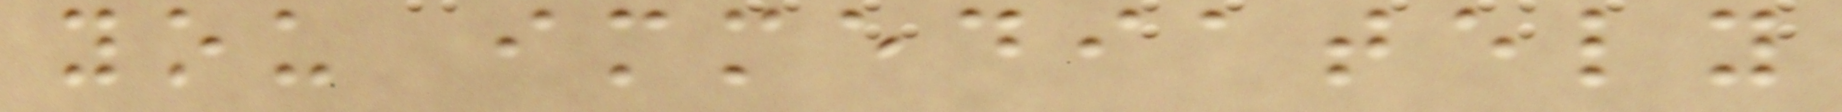you immediately
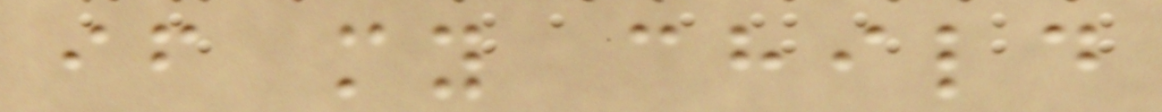if my child
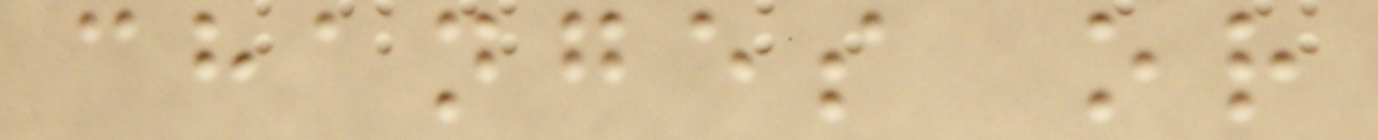changes or
